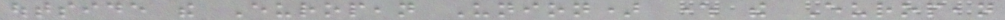outside the European Union) where the European
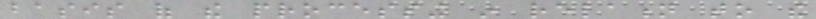basis of the processing in relation to the
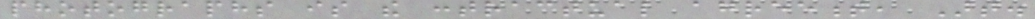photographs is the contractual agreement, Art.
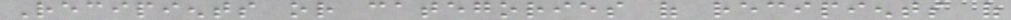Recipients or categories of recipients of
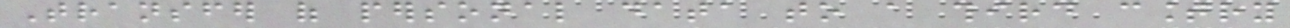Transfer of personal data to a third country
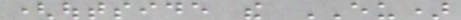(outside the EU)
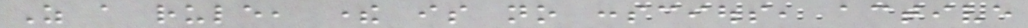As a rule, there is no conscious, active
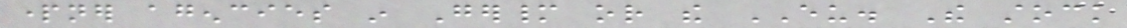partner agencies in Germany or the EU. The stock
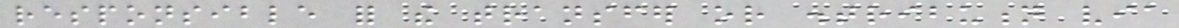responsible for the transfer or distribution via
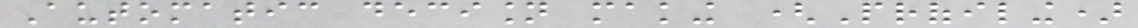Automatic decision making (Profiling)
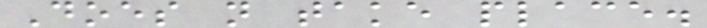Does not take place.
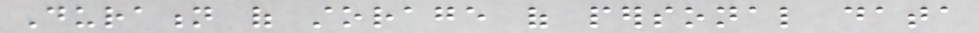Duration of storage of personal data
